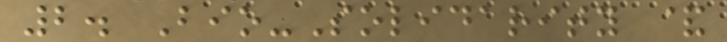2. Bio-Solidarity &
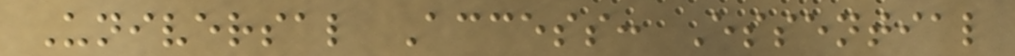Universal Access: Essential
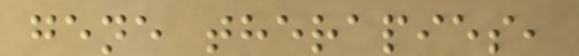gene therapies,
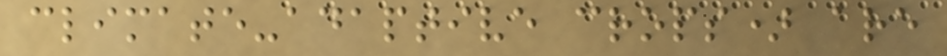climate-adaptive crops) are
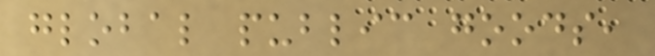global public goods,
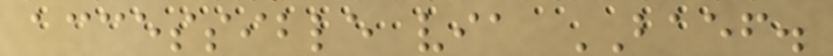accessible via BAEF.
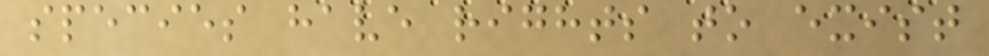species have rights to exist
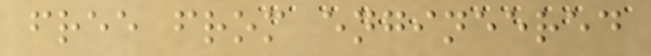free from engineered
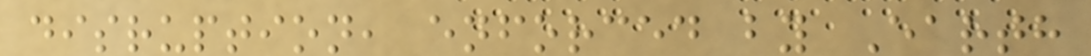disruption, enforced by Earth
